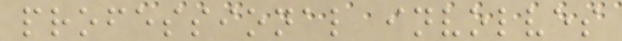professional involves
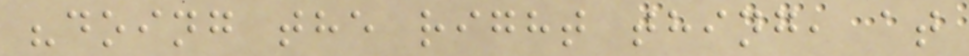"doing the right thing, at
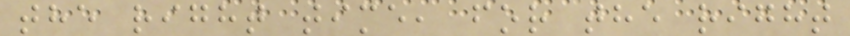the right time, for the right
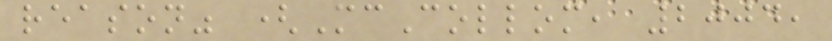reason" (McCollom, 2004,
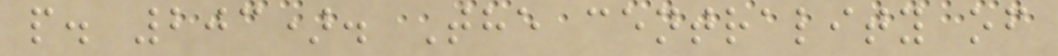p. 203). The centrality of
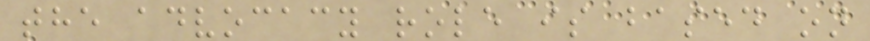the advocacy role is based on
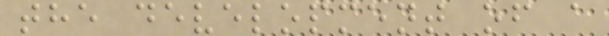the development of a
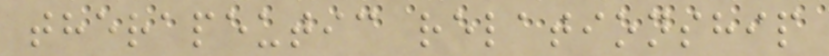therapeutic relationship
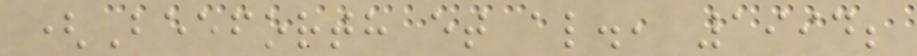(Beeforth et al., 1994;
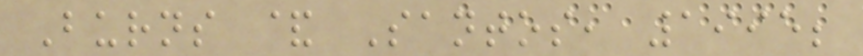Burns & Santos, 1995;
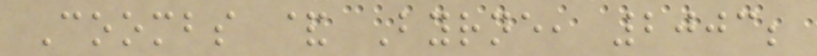Coombs & Byrne, 2003;
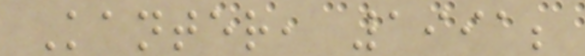Kanter, 1991;
